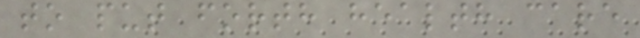to put forth health care
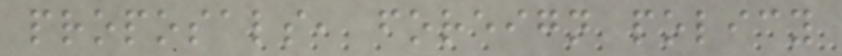proposals, foreign policy
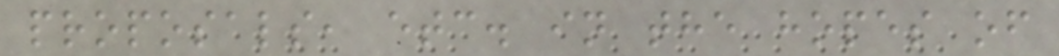proposals, etc. in the hopes of
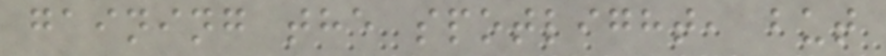gaining the spotlight, but
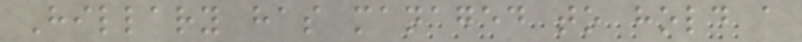Hillary has managed to hold a
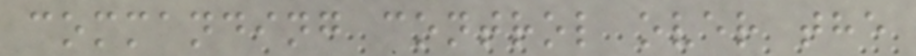commanding control over the
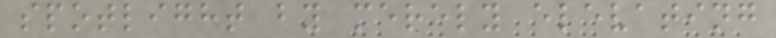spotlight by merely elevating
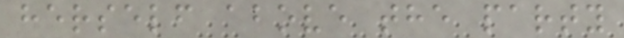herself above the party
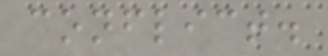conflict.
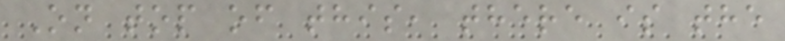On top of this, there is the
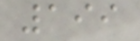199
